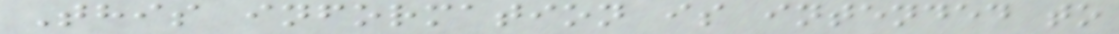This information is intended to
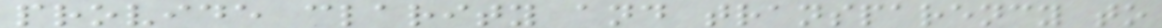provide clarity and transparency to
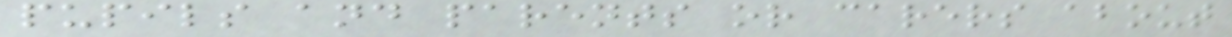pupils and parents or carers about
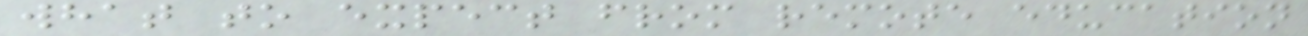what to expect from remote education
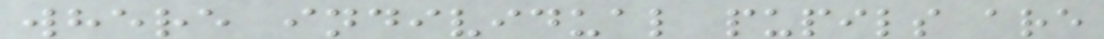where individual pupils are
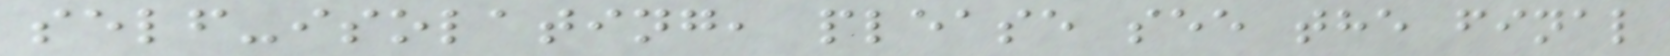self-isolating, please see the final
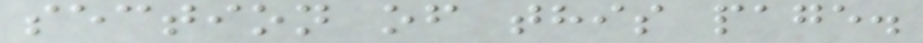section of this page.
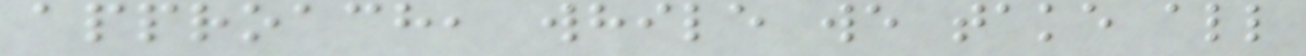approach, while we take all
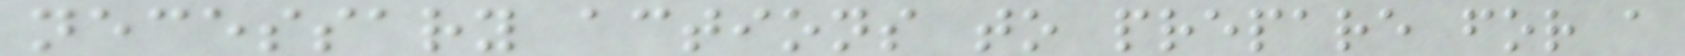necessary actions to prepare for a
